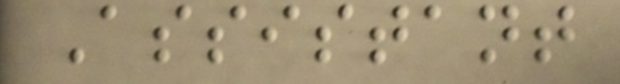Assistant
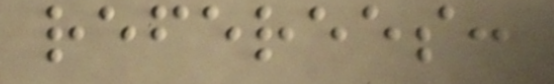referees:
